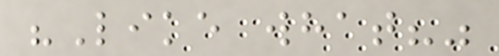"Like what?"
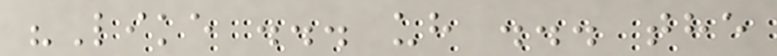"Like ... uh ... the
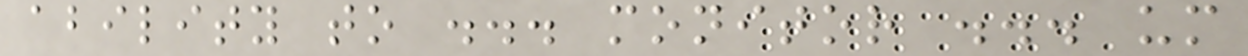ability to ... monitor ... um
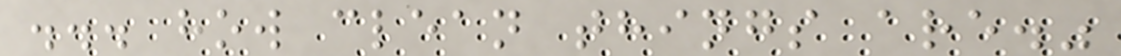... how clean things are."
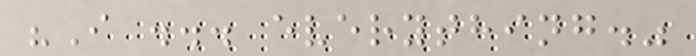"I ... everything."
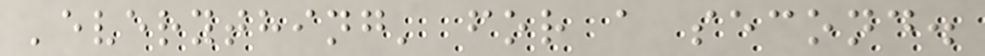'everything' for a second.
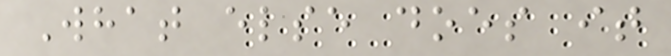What else does it
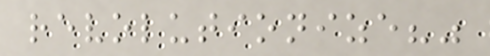revolutionize?"
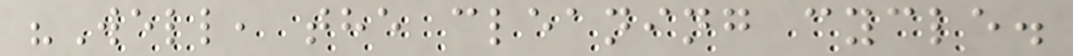"Well, the cleaning cycle.
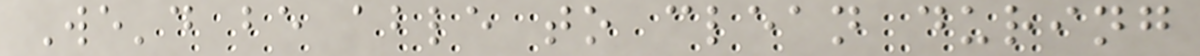We'd be able to clean during
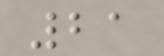21
